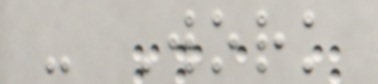- Work
